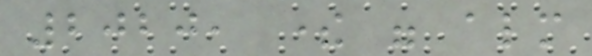2020, there were almost
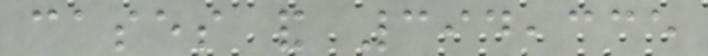cases and 394,335
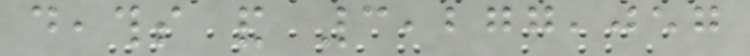deaths and 3,277,057
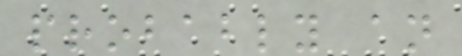probably an
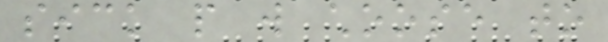sick people will choose to
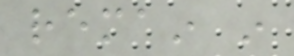remain in
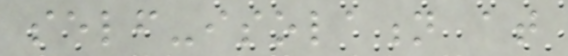self-isolation at
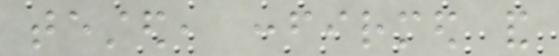tested, confirmed and
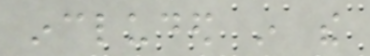included in the
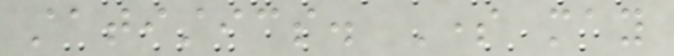statistics. Some may
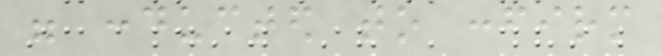were conducted to confirm
